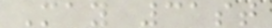May 31st
